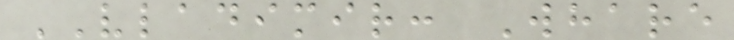VLADIMIR: Whare
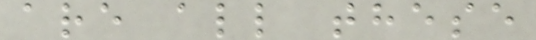are all these
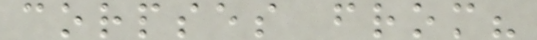corpses from?
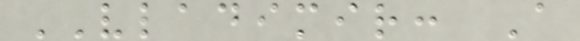VLADIMIR: A
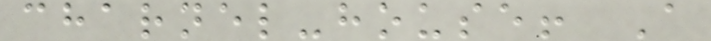charnel-house! A
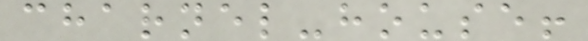charnel-house!
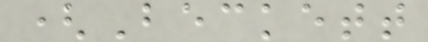(Beckett
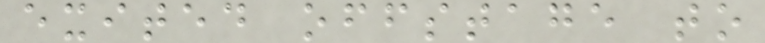exited offstage to
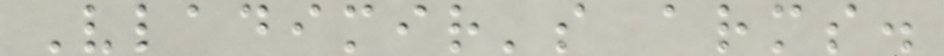Vladimir's arms.
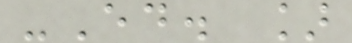-Ed. ]
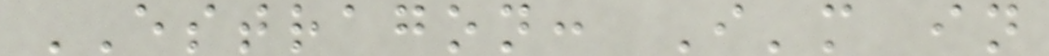ESTRAGON: I'm in
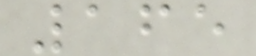165
